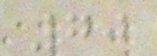70
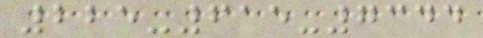225-615-7344
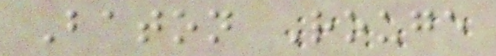Baton Rouge
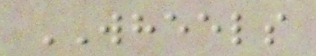WHEELS
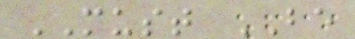MUST BE
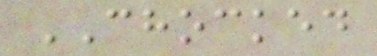CHOCKED
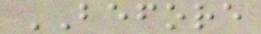BEFORE
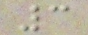3
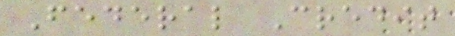Federal Credit
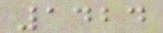1424
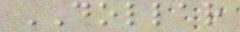DOLLAR
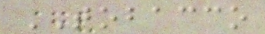TOBACCO
